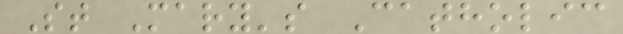St Mary's Catholic
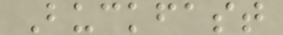Buckfast
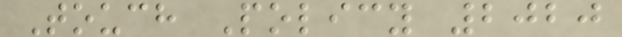Touch Policy 2020
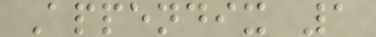Appendix 1
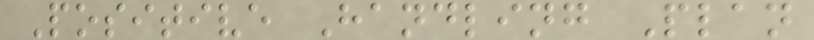Positive Handling Plan
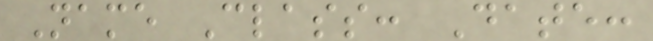Name Class: Date:
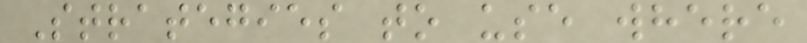Strategies to use where
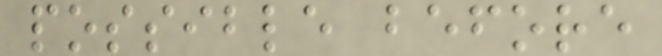possible before
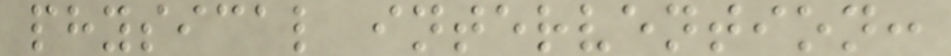physical intervention:
